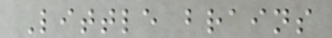Little brains
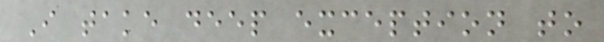I take deep exception to
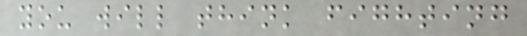you will think fighting
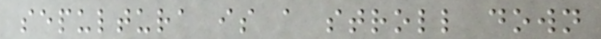sepultura is a stroll down
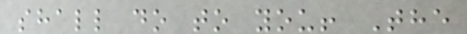shall do to you! The
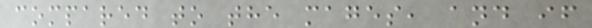compared to the mages, and if
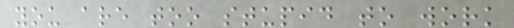you are too stupid to work
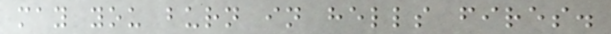may you burn in hells fires.
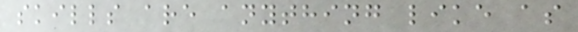skills are anything like as
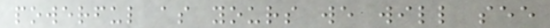powerful as yours we will see
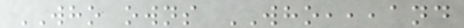WHO owns WHO,,,and
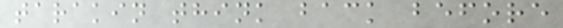tarakin think back before
